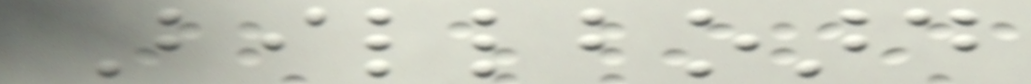Billboard
